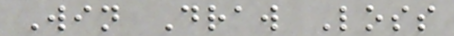Win Draw Loss
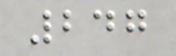247
